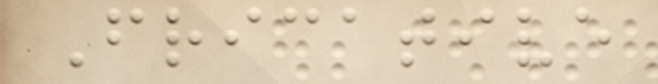Fricative
